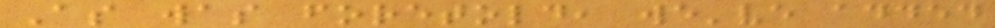As was foretold, we've added
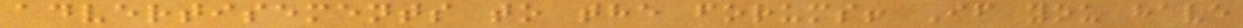advertisements to the forums! If you have
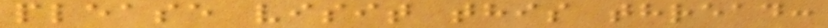please visit this thread:
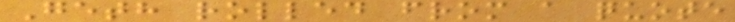Geth rolled from a quote
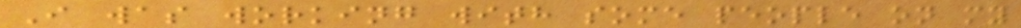I was working with some people on my
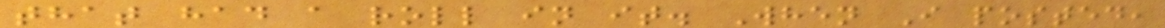that had a roll in it. When I posted,
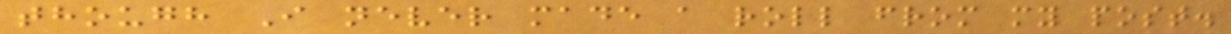though I never made a roll from my post.
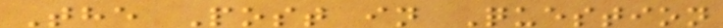The Post in Question
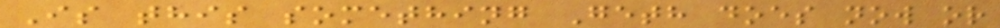Is this something Geth does now or
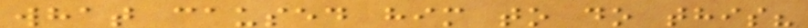what caused him to do this?
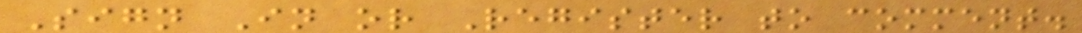Sign In or Register to comment.
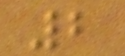2
